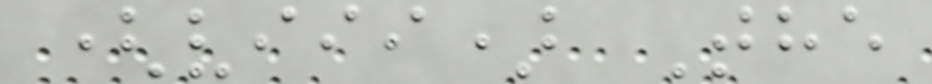(viii) The
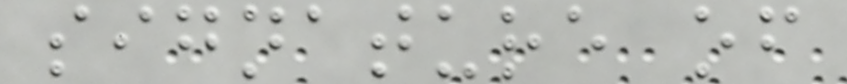signature of
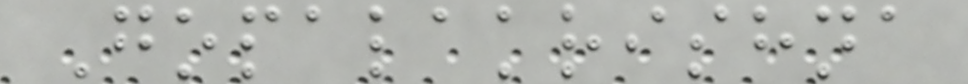Gopalakrishna
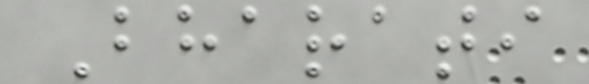Bharati
